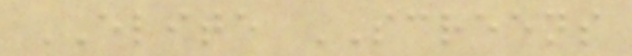ELITE SCREENS
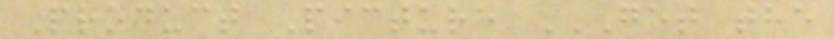Product Picture GET THE
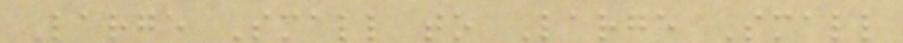Large Small to Large Small
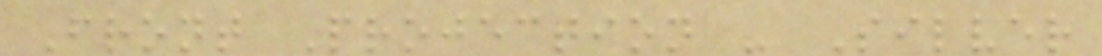Front Projection - Silver
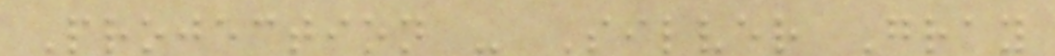Projection - Silver Gray
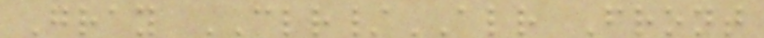Gray CLR/ALR Front
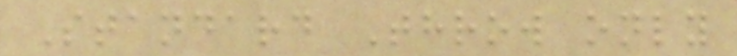Standard Throw only
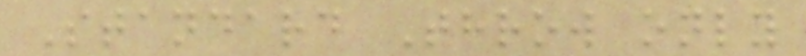Standard Throw only
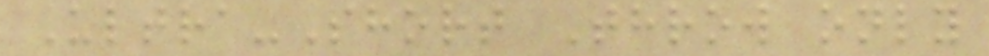Ultra-Short Throw only
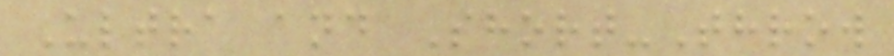Ultra and Short-Throw
